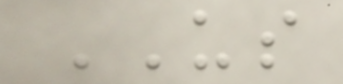US
